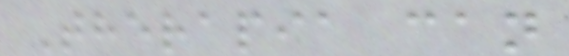Therapia can
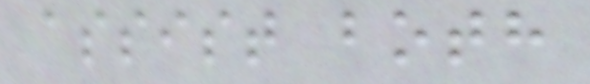assist both
